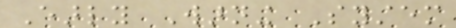Early Warning System
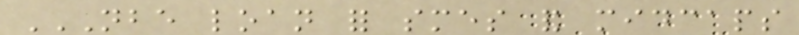NBE LOAN FOR SMES AND MIDCAPS
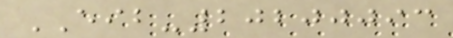EIB-20200093
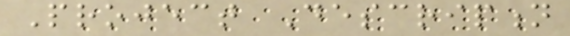Project Description
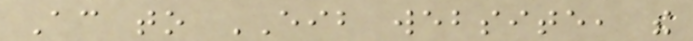According to EIB website, the
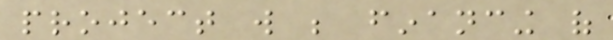project will be financing of
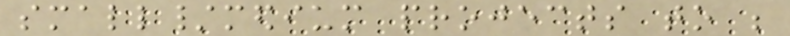small/medium projects to be
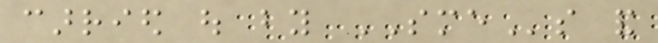carried out by SMEs and
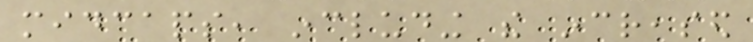midcaps, including the increased
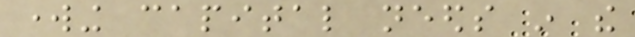working capital needs in the
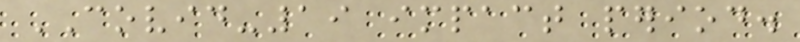COVID-19 impact period.
